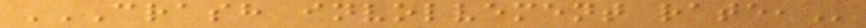CRASH INVOLVEMENT RATE,
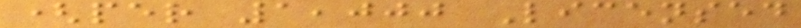(per 1,000 Licensed
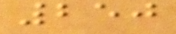250
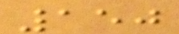150
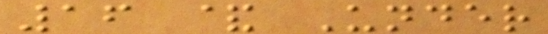16 & Under
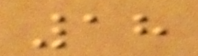18
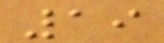19
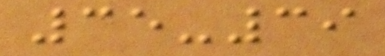35-39
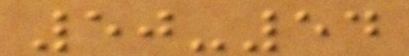50-54
